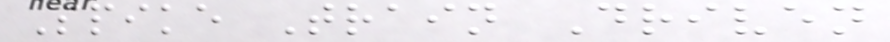Spike Train Driven
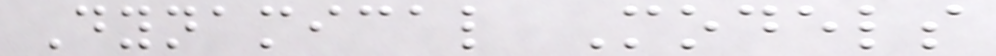Dynamical Models
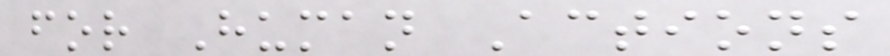for Human Actions
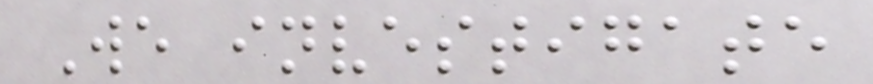We investigate
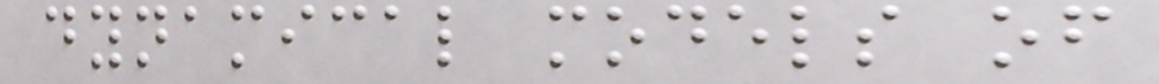dynamical models of
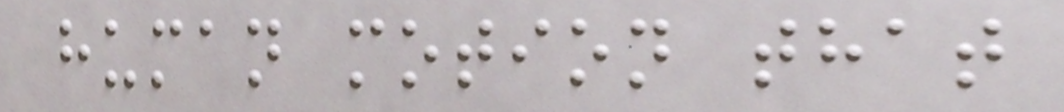human motion that
